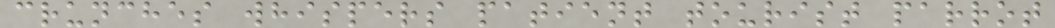crunches whispers patient tourist parrot
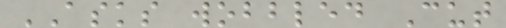ASKS wobbled Cut
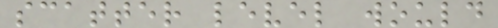scatter level would
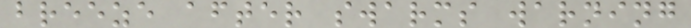breeze after swarms warning
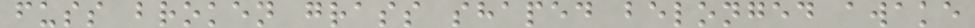fuss broken grass shaped belonged awake
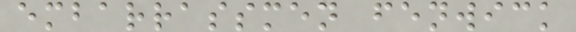embarrassmen fenwick
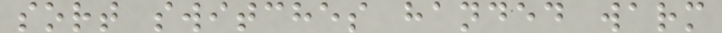sort switches handed warm
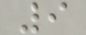9
